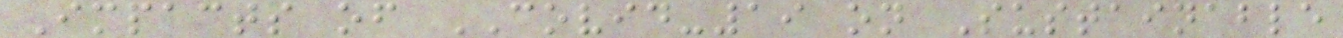Impacts of COVID-19 on Sustainable
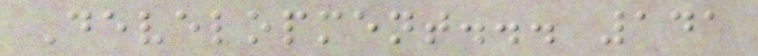Development... 141
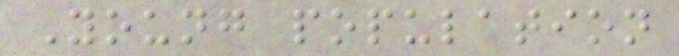Young population
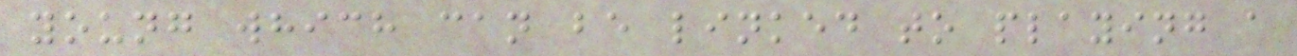young which can be linked to playing a
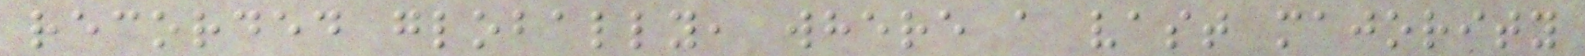recorded globally, where a vast majority
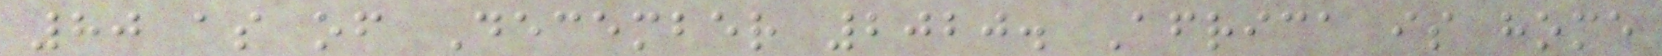80 as of December 2020. Africa is home
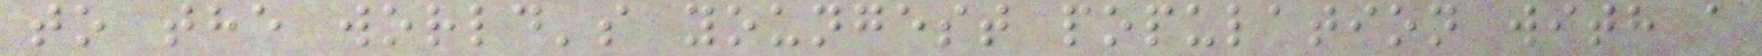to the world's youngest population with a
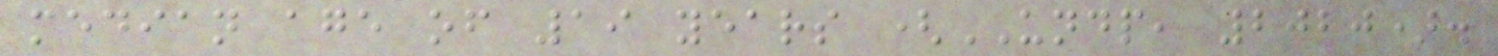median age of 19 years (UNDP, 2020).
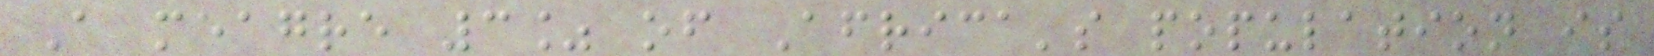A meagre 3% of Africa's population is
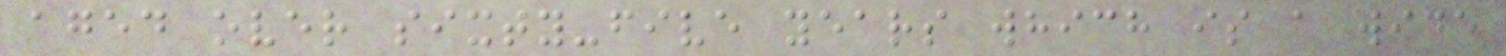aged over sixty-five years which is a wide
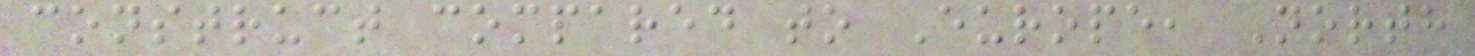construct compared to Europe, North
